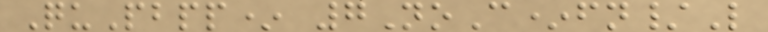QuPbpp* 7NoC*fn/L
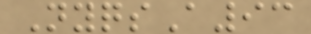NyqsA93
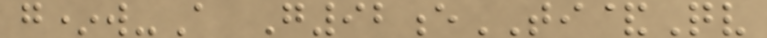g*w-A G92eTI&Qv
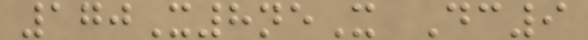170X8neX Dc9
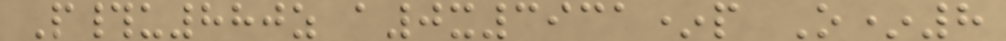P#u880z a0x3931*p O*8
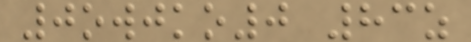0owjko0 83z
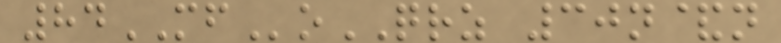84MFoQRZ 30n&n
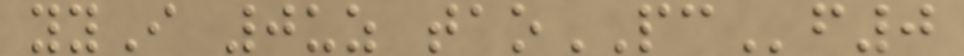yyI 0uz taoPCf0
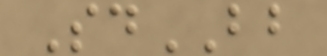SdBB
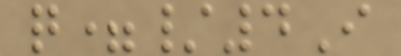q=/4I
